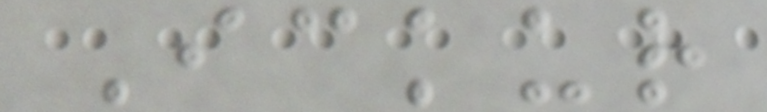Ickur
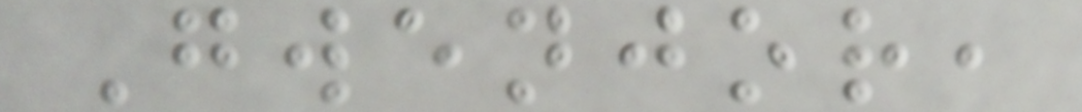Gwenjor,
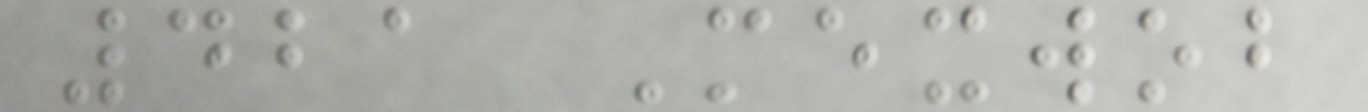421 Mexwob
